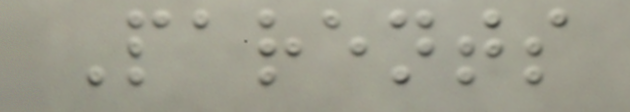Parents
